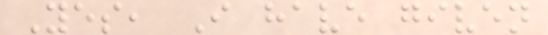Yes, I have given
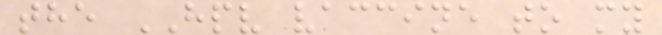the HPV vaccine to my
